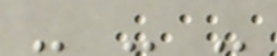- - -
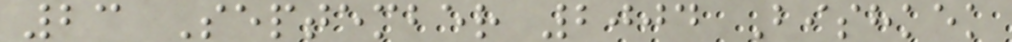23 September 2004 Bishkek
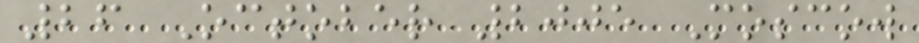26 October 2005 Moscow
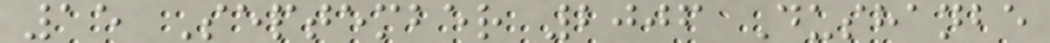15 September 2006 Dushanbe
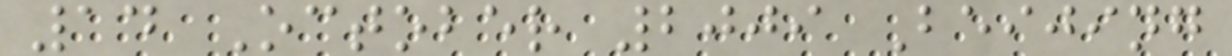14 October 2009 Beijing
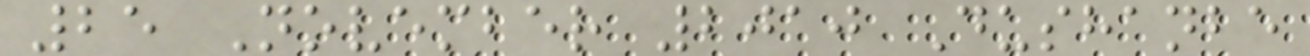25 November 2010 Dushanbe
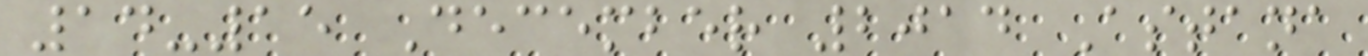14-15 December 2014 Astana
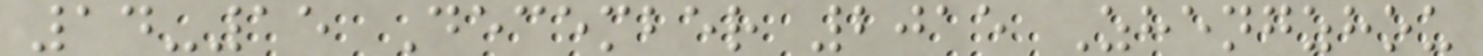14-15 December 2015 Zhengzhou
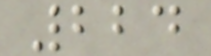224
